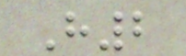H2
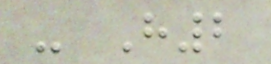- H2
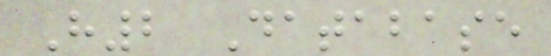H2 Database
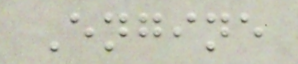Engine
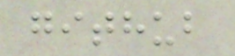github
